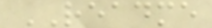README
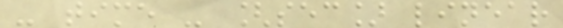- time - [sec] linear
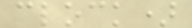clock)
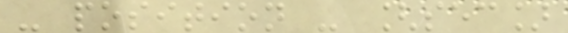- position - [sec]
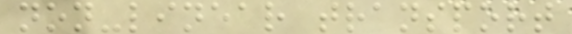non-linear transport
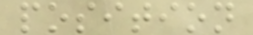position
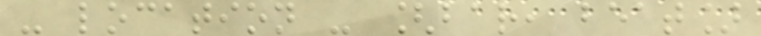- location - [bar, beat]
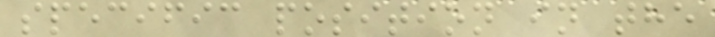specific position in the
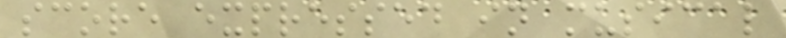score expressed in musical
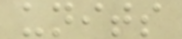units
